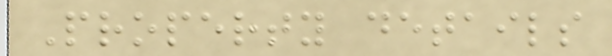Property details
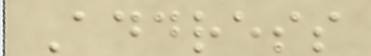Address
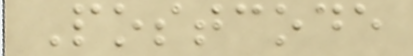Postcode
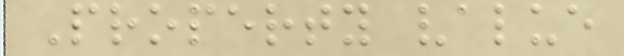Property value
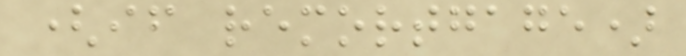(if remortgage)
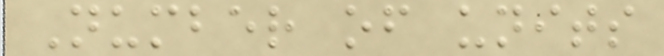Number of units
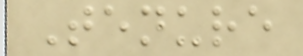Tenure
